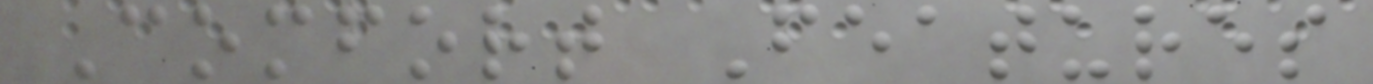Comfort Features
